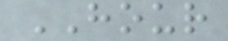HOUR
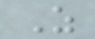Z
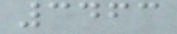3463
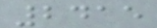2415
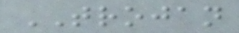TROJAN
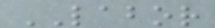LABOR
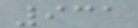931
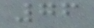76
